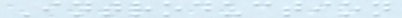Introduction
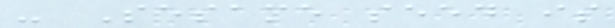- Sesame seed is
